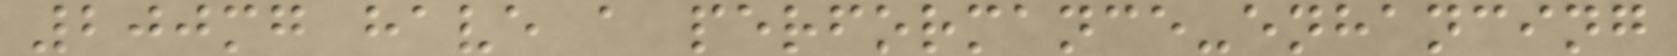200mg have a performance-enhancing
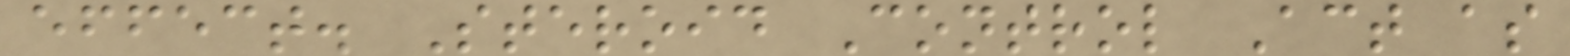effect. Steroid Control Act as
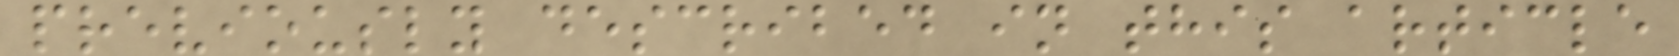previously described in this article
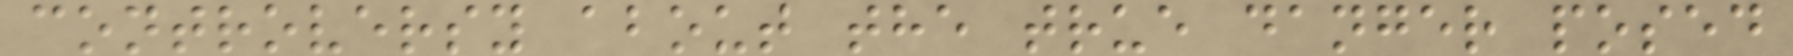controversy about the true danger posed
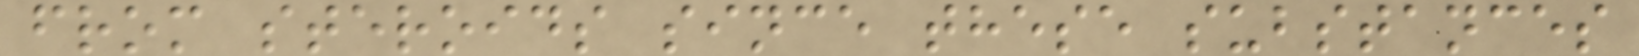from steroids since these substances
